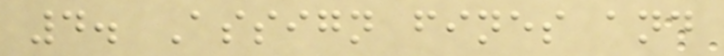4. Assign fines and
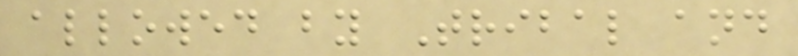allowed by Tribal and
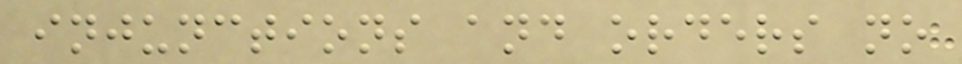injunctions and orders no
